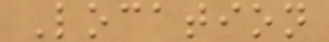Location
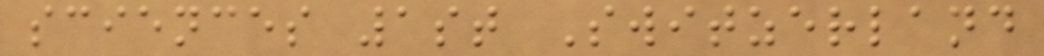sciences 1st Switzerland
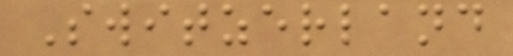Switzerland
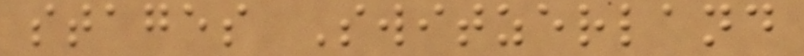stages Switzerland
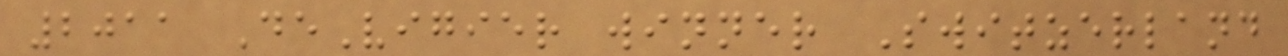2011 DeVigier winner Switzerland
